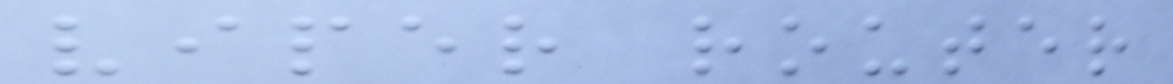viper router
